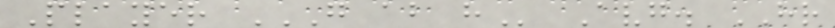Player G AB H Avg. HR
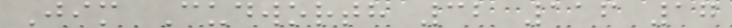Jim Cudworth 32 116 17
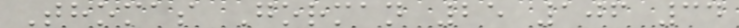Thomas Gorman 25 106 34
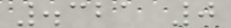.321 0
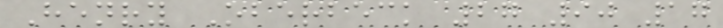Henry Oberbeck 27 90 17
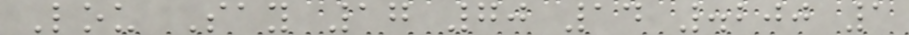Lou Say 17 70 14 .200 1
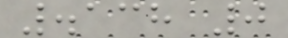.138 0
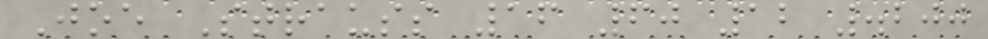Joe Strauss 16 60 12 .200
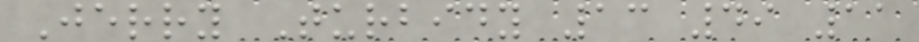Jerry Turbidy 13 49 11
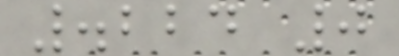.224 0
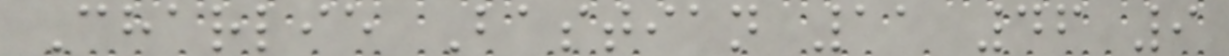Charlie Bastian 11 46 9
